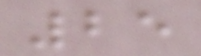25
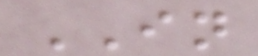IN
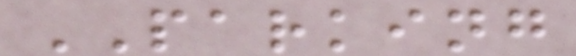PARKING
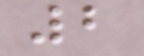2
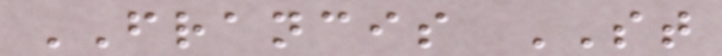FRANCIS ST
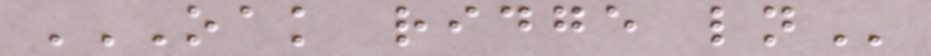OAK RIDGE LN
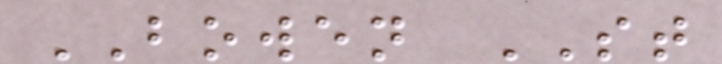BOWEN ST
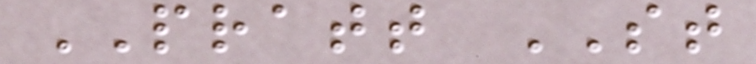PRATT ST
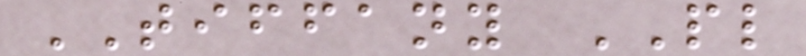TIFFANY PL
